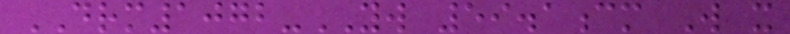DRM1072-YW 59.1cm W x
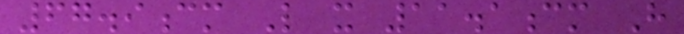67.9cm L x 11.1cm H
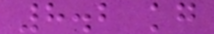8.2 kg
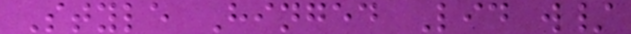Style Hinged Lid w/
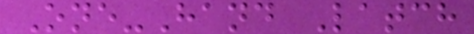One-Hand Latch
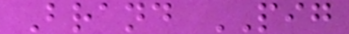Brand PIG
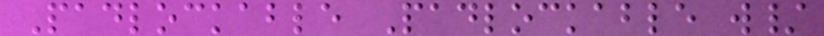Padlockable Padlockable w/
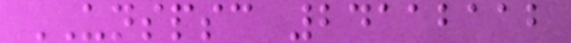UNSPSC 24112112
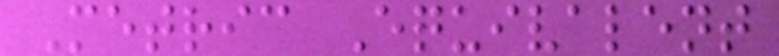Metric Equivalent
